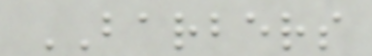BARBERS
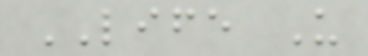LIFE U
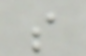s
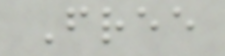Free
